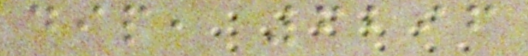dip, 6296
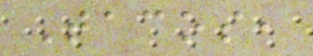Tacos,
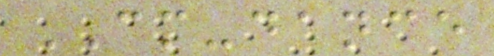CM-dance
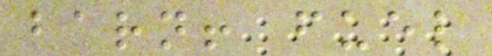barn! fuel
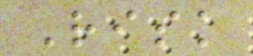Risk
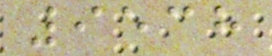9538
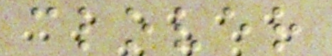clover
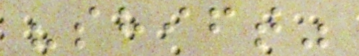"shift"
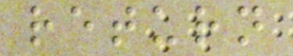return
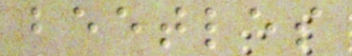beetles
